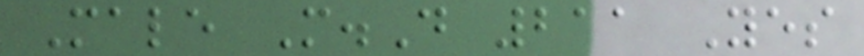Male M.D 211 Yes
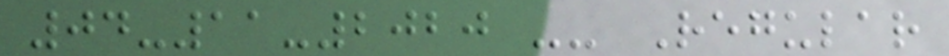04-11-2020 -- Regular
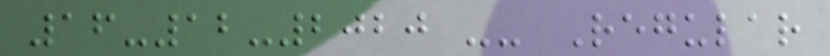16-12-2020 -- Regular
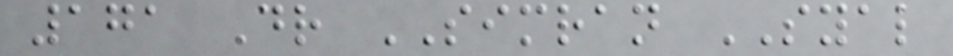171 Dr SIMRAN SYAL
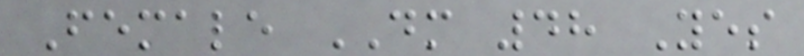Female DM 48 Yes
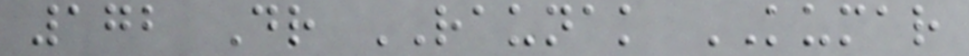172 Dr RAUNAK KUMAR
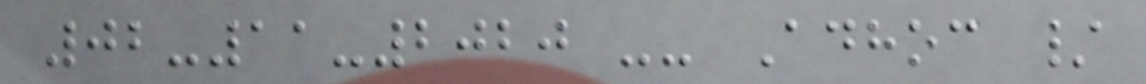02-11-2020 -- Adhoc /
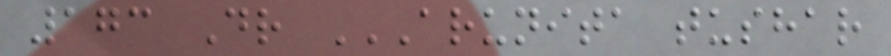173 Dr ARUNITA TUSHAR
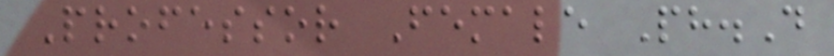Professor Female Ph.D
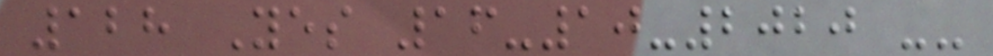128 Yes 16-10-2020 --
